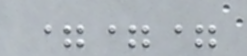===
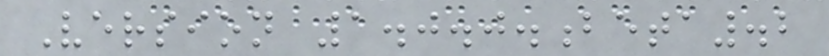Version 1.0.0.beta.2
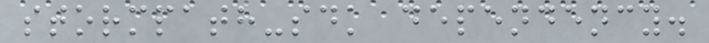stormpath-sdk dependency.
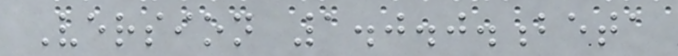Version 1.0.0.beta
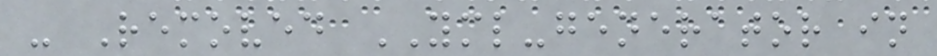- Removed YML-generator in
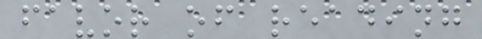favor of reading
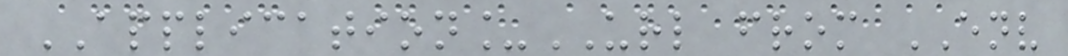APPLICATION_URL from ENV
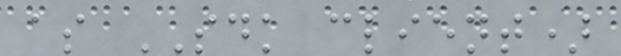as SDK client)
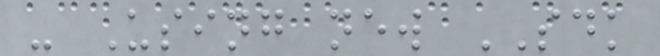- Using new SDK
